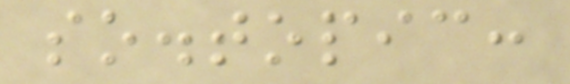so.topic:
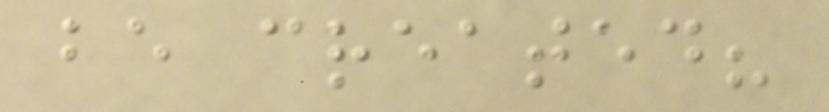be created?
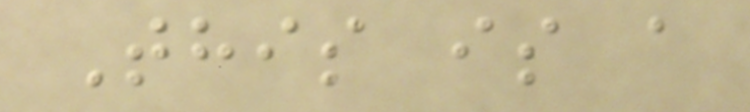This is a
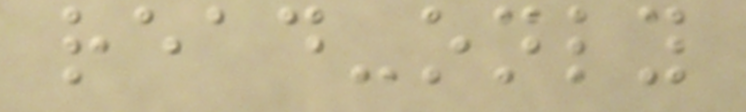read-only
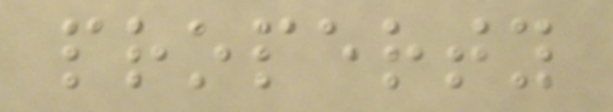property
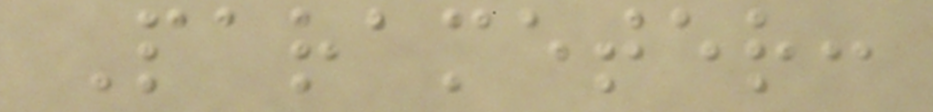Parameter:
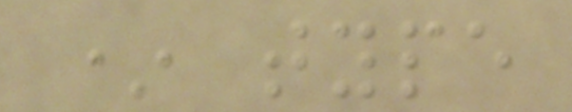* type
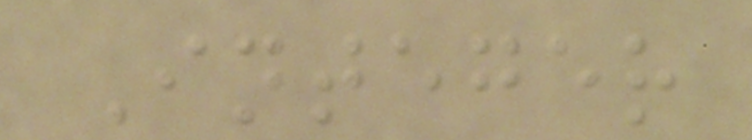Integer
